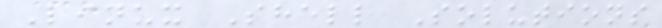Linux Shell Solutions
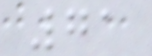71
